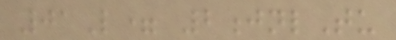01L= 2jnlTu
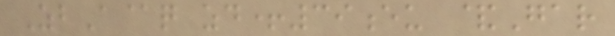ZbA@q zd+39eu &Gar
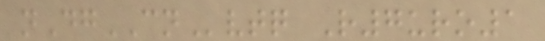nDgCNvtq R7uro1
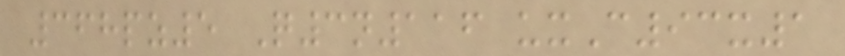368pz5 Q3n116 uxC93x1
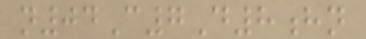n04C7D8hn
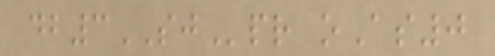db3SJpr oAs0
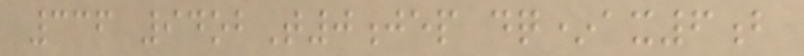336 94obT0jep dq*ax6b
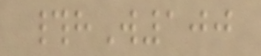#hW100
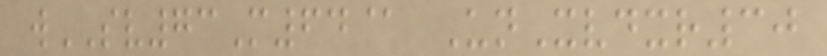wSV73M64@ UnXvdxr30
